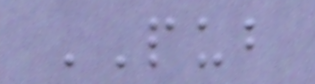PUB
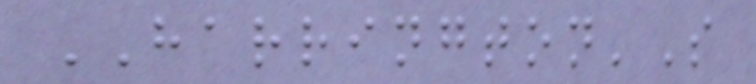HARRINGTON'S
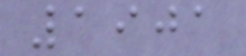1901
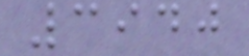3940
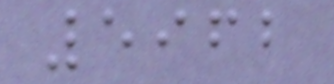5962
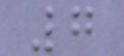7
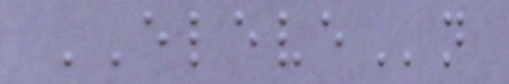ELEVEn
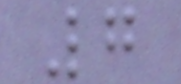7
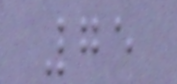75
